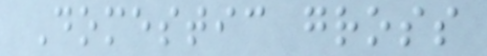Domestic gross
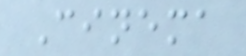Cinema
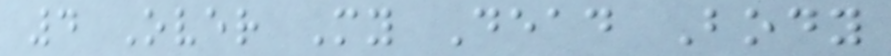4 Over My Dead Body
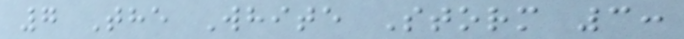7 The White Storm 3:
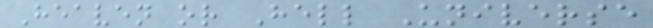Heaven or Hell Universe
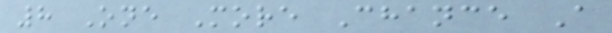8 One More Chance A
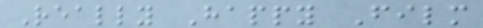Really Happy Film
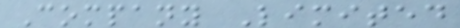Company Limited
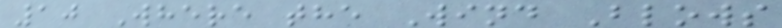10 Where the Wind Blows
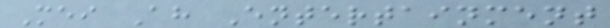Mei Ah Entertainment
